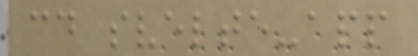cd svelte-app
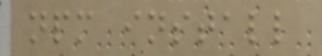npm install
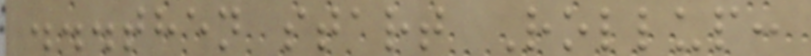...then start Rollup:
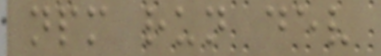npm run dev
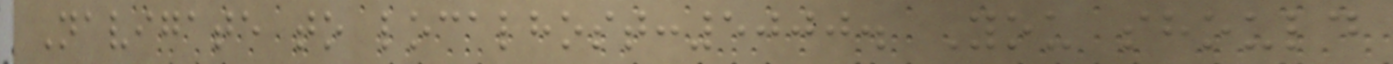Navigate to localhost:5000. You should
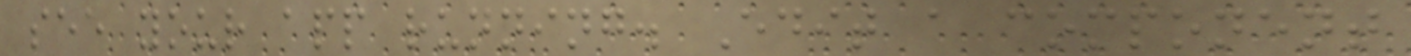see your app running. Edit a component
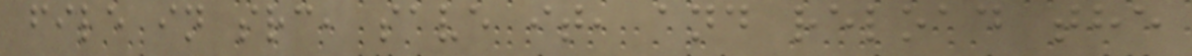file in src, save it, and reload the
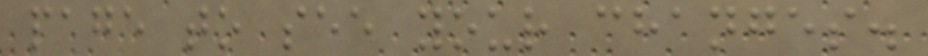page to see your changes.
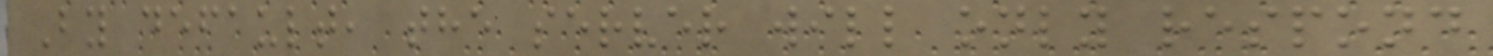By default, the server will only respond
